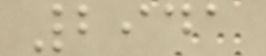2941
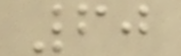60
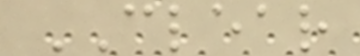CLEAR
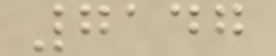7147
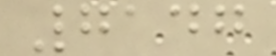7147
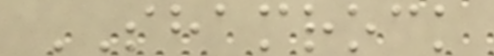SHAMROCK
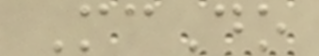McDo
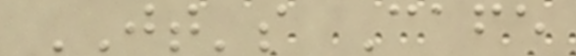JT's Cafe
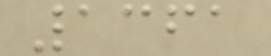1361
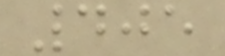405
